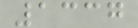1337
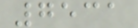7531
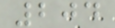204
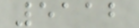5112
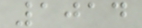1014
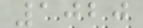1020
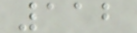112
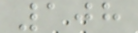108
